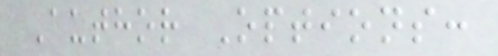Author Options:
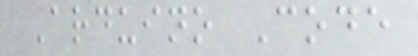Arduino Code
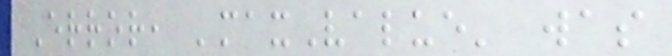Error, 'maxValue' was
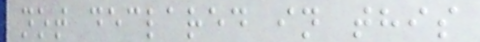not declared in this
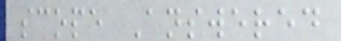scope Answered
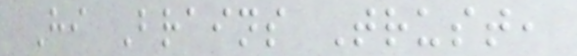Hi Brains Trust,
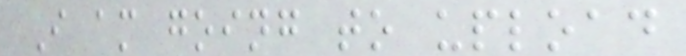I am going to upload
